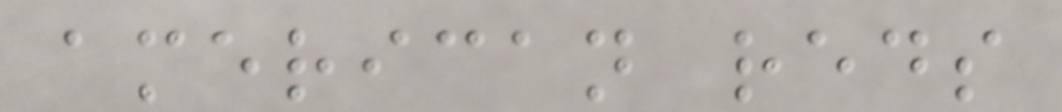american reds
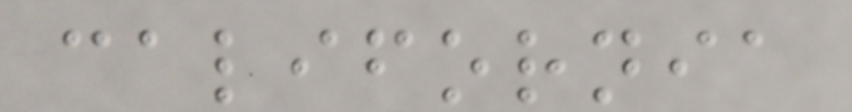california
